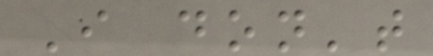I don't
